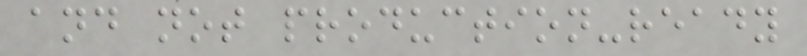and not production-ready
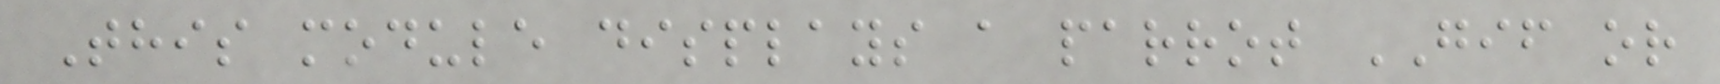This module displays a parrot GIF or
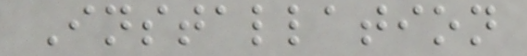Installation
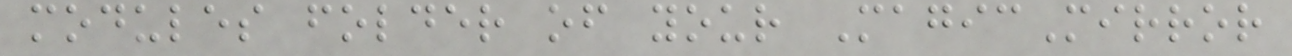modules folder of your MagicMirror
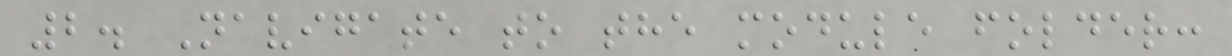2. Navigate to the module folder:
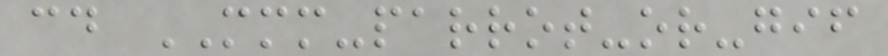cd MMM-parrot-or-gif
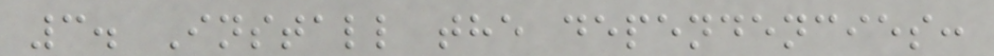3. Install the dependencies:
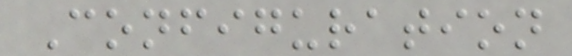Configuration
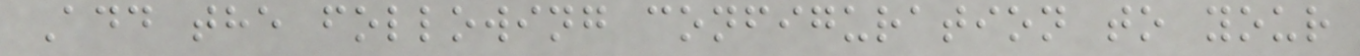Add the following configuration to your
